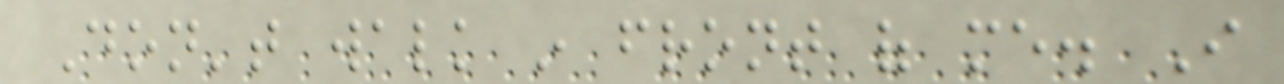Don't walk in front of me. I
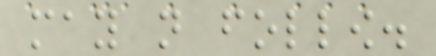may not follow.
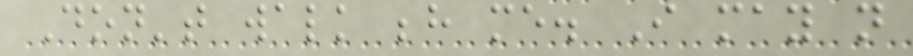Don't walk behind me. I may not
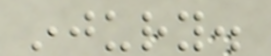injury.
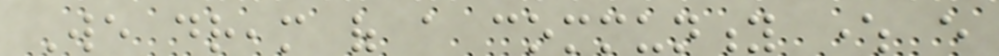We dream of a community where every
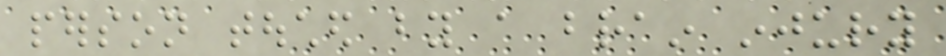person touched by a brain injury
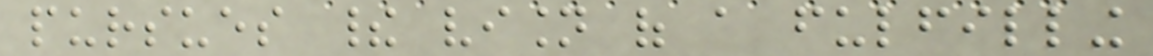pursues their vision of a fulfilling
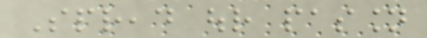Spread our passion
